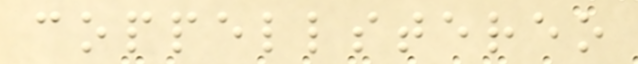coppellstereo
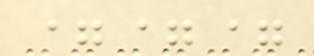===
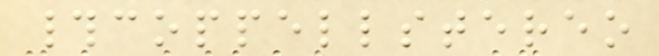#coppellstereo
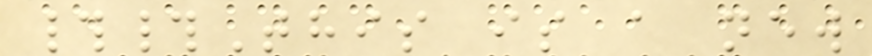##This is a new
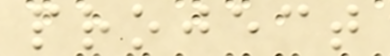project
